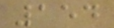154
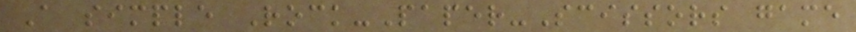A simple Rock-Paper-Scissors game
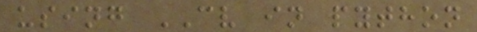using CV in python
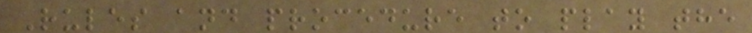Rules and procedure to play the
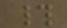#
